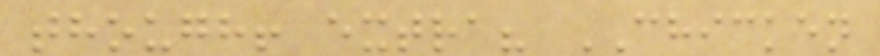though! extra? CHICKEN
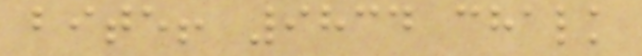bite! 9834 chalk
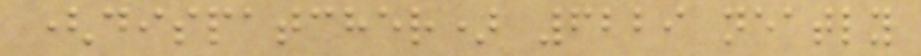(dispatcher) 6229 neatly
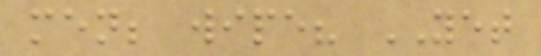men; wipe? YET
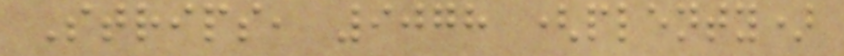Strips, 9078 (plenty)
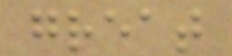great
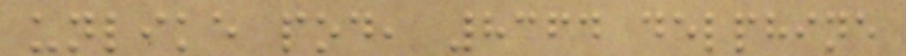unlike pod, 8364 delphine
